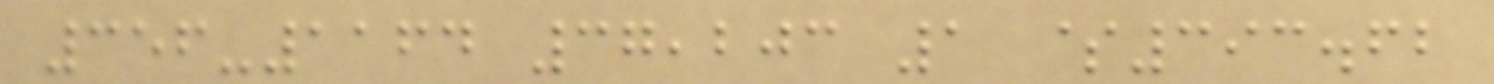356-1164 37,203 1 $393.62
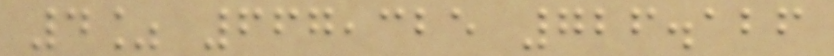4% 667,325 726.126
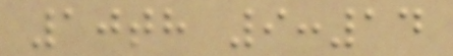10th 9:14
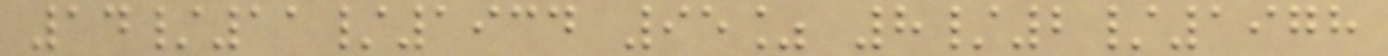14/11/1934 95% 8/2/1978
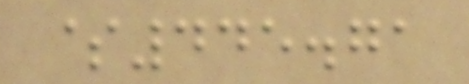$445.71
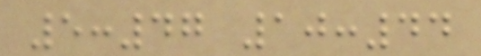5:47 10:44
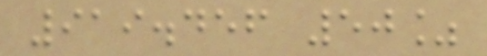919.456 50%
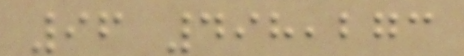96 498,273
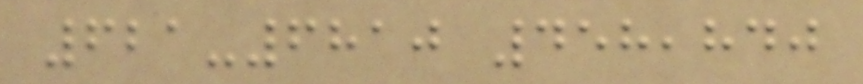621-6810 458,840
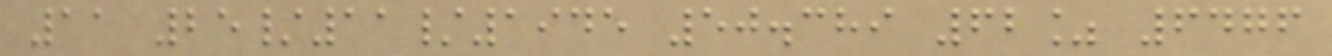11 25/11/1945 50.389 62% 6476
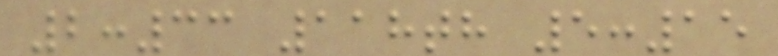2:33 118th 5:15
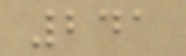241
